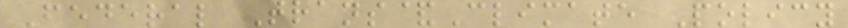Federal Trans&Climate Policy
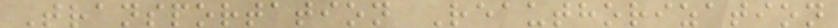Transportation Reauthorization
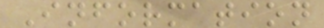Information
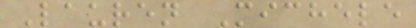Lauren Michele
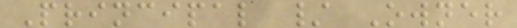Principal / Owner
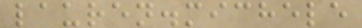lauren.michele
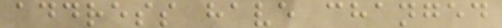address have changed
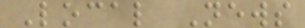Local News
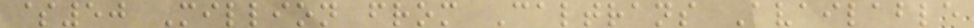$50 Million from Caltrans Available
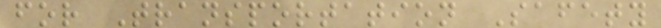for Transportation Safety
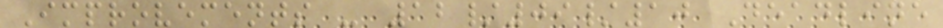Improvements - 12/09/10 Deadline
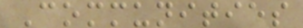Communities
